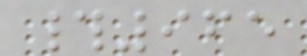#965
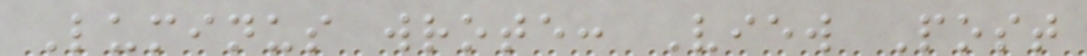Luminus wrote: View Post
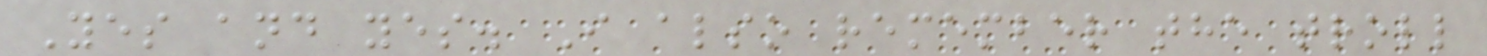Yes and yes. I also remember the troll
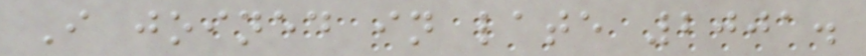I joined in late 2001.
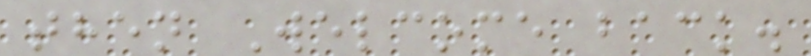then Welcome back.
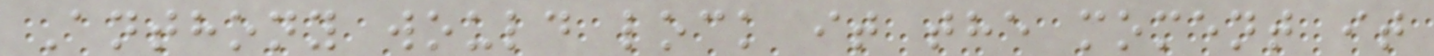Anthony would lock it the moment it
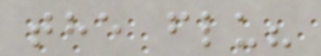the flu?
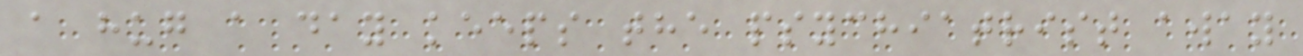a hug a day keeps the psychiatrist away
